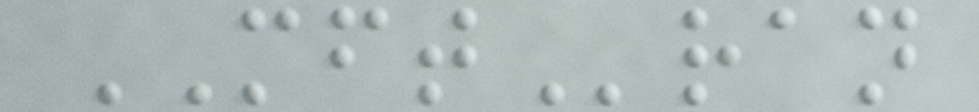MFTran
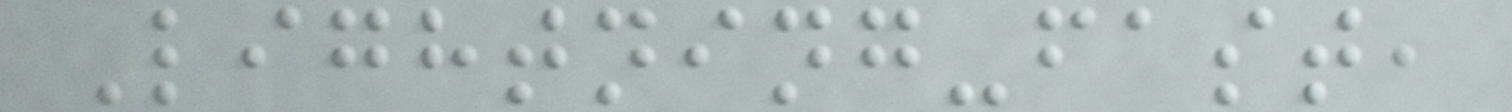Lightning-fast,
